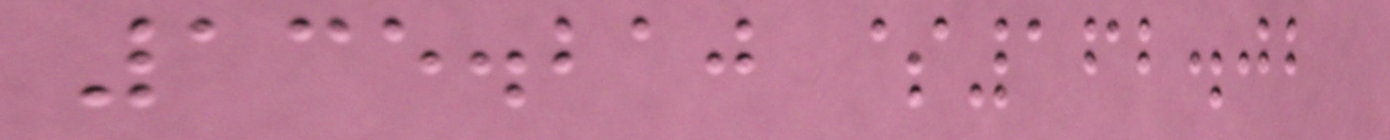135.210 $162.02
